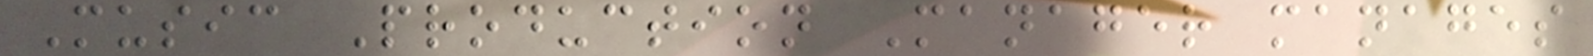Music Production Manager manages
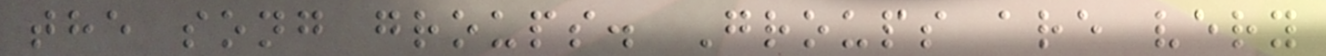the song groups. Groups are very
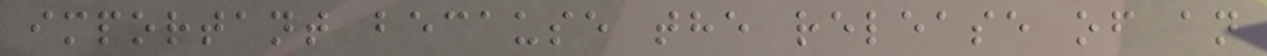important because the release of an
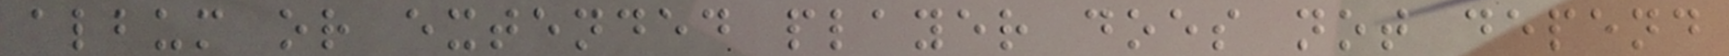album or extended player does not depend
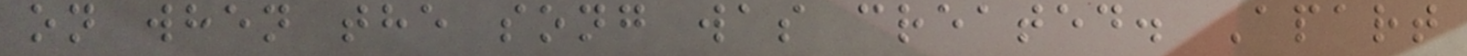on when the song was created. Apart
